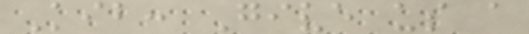Kib: Give us a
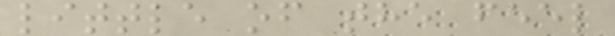little of the feel
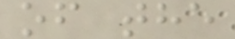of the
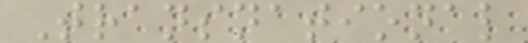Transnational
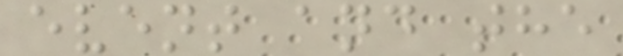event and the
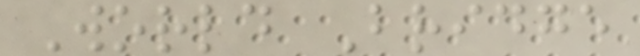World Bridge
